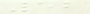52
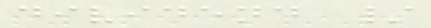dividend /
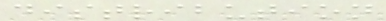distribution
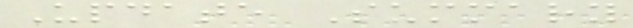Update Summary
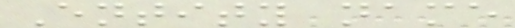Entity name
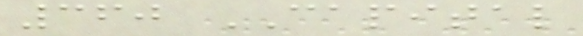360 CAPITAL
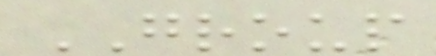GROUP
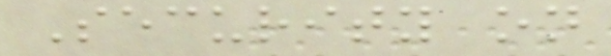Security on
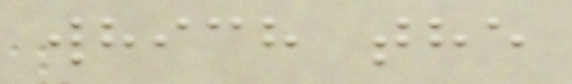which the
